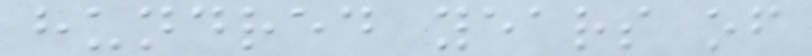hundred years of
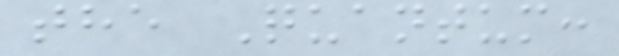the Quantum:
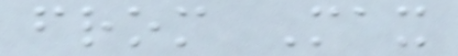from Max
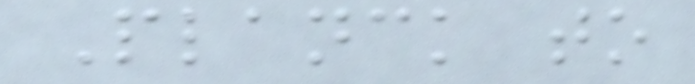Planck to
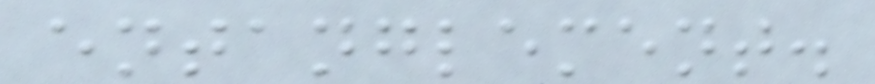entanglement.
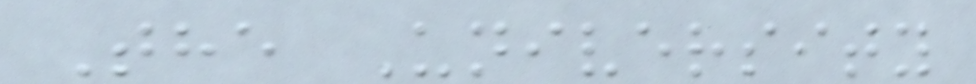The University
